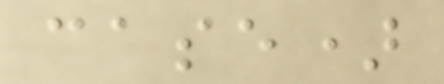case)
